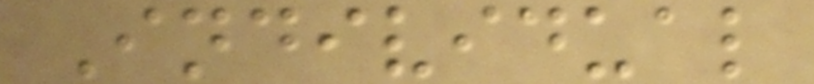Individual
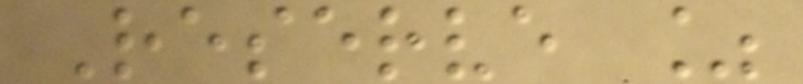Reserve %
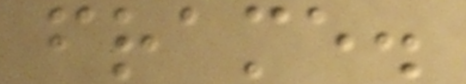frame.
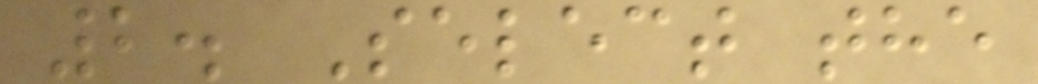2. Select the
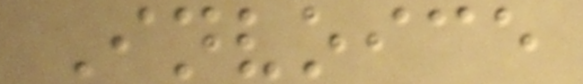Invoice
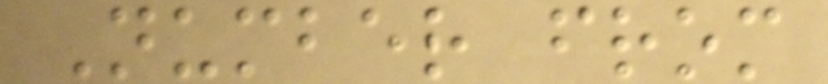Number from
